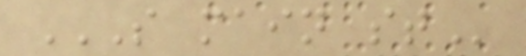S MAIN ST
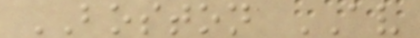BOSTON AV
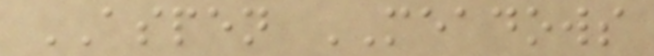ASPEN MEADOWS
